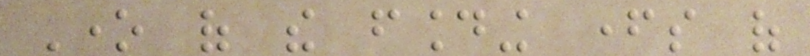One of the founding fathers of
